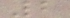2
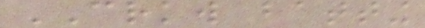CRKW batting
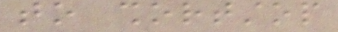to shortstop
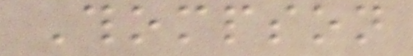Thompson
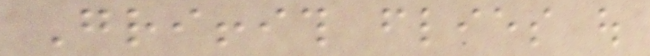Griffith flies out
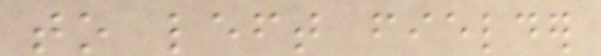to left fielder
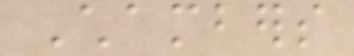Chambers
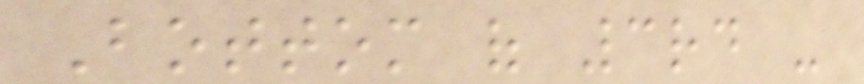Bottom of 3rd -
